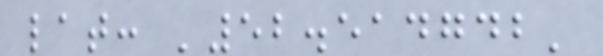lat: '52.514742'
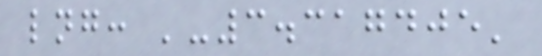lng: '-3.317405'
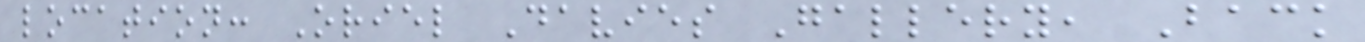location: Oriel Davies Gallery, Back
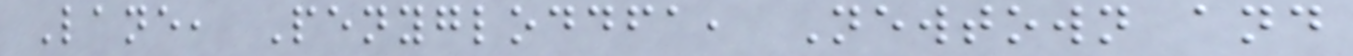Lane, Penygloddfa, Newtown and
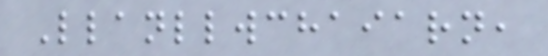Llanllwchaiarn,
